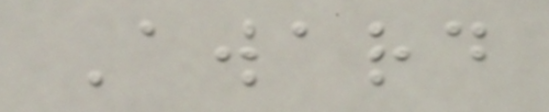Award
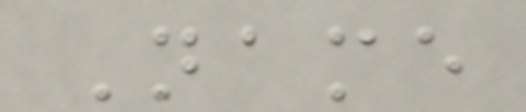Name
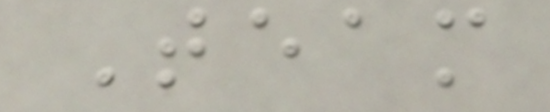Team
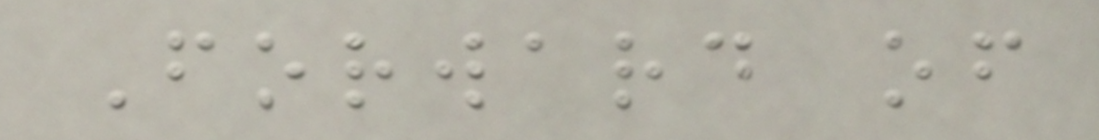Forward of
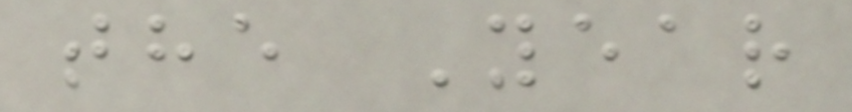the Year
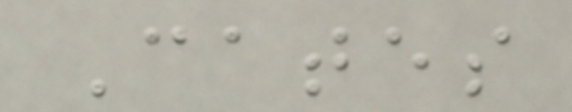Cates
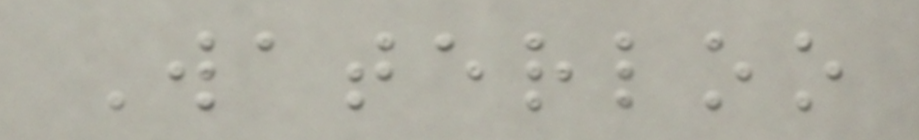Waterloo
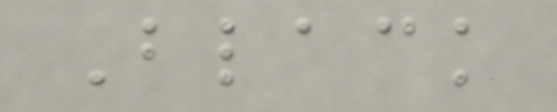Black
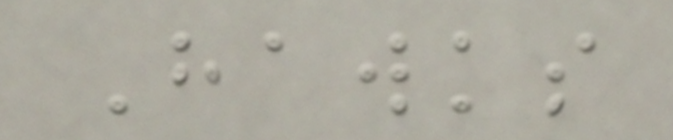Hawks
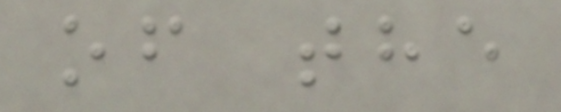of the
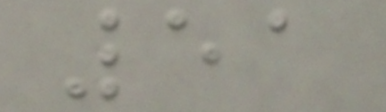51
